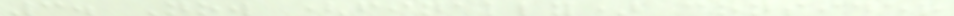3. Now (finally) consider
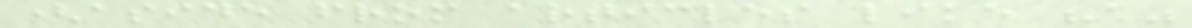(aside from articles like "a"
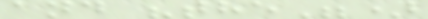and "the")
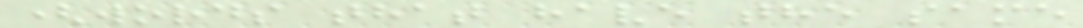(words that have the same
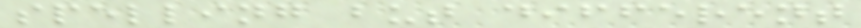spelling but different
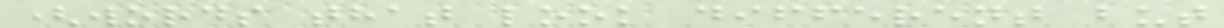(words that look different but
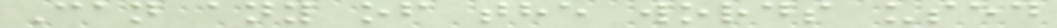Can any of the words used
